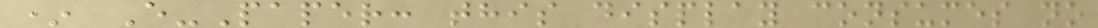* E-Paper: this display consumes no
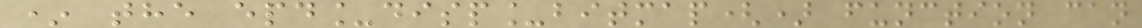* the epd_disp_bitmap() function can
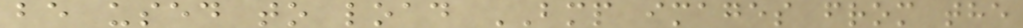be used to load BMP images from the
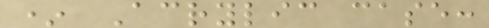* Acrylic case:
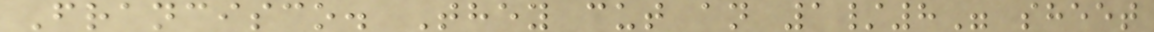Francisco. They cut an 1/8" sheet
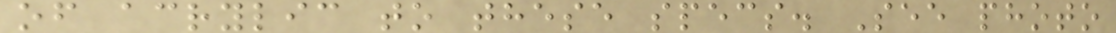of acrylic to these specs. See photo
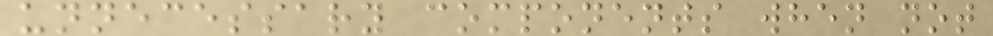unnecessary components when not
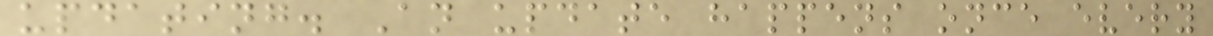updating. An update happens once every
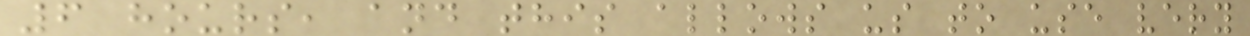6 hours, and this allows us to use very
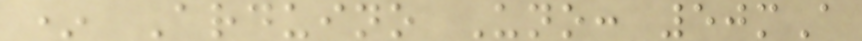* Arduino Uno: 50mA
